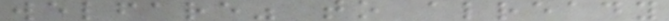welfare" to already
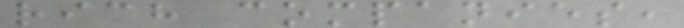rich companies,
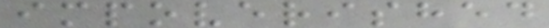impoverished
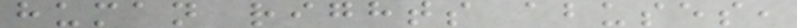human rights abuses,
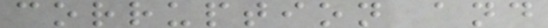corruption and
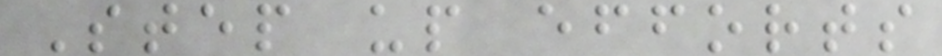Step up efforts
